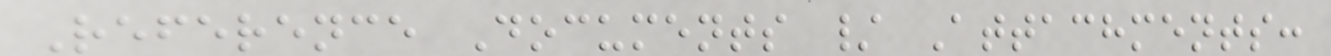Reference Documents / Attachments:
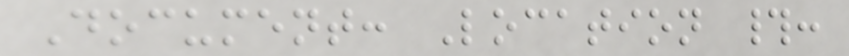Document: Location #:
